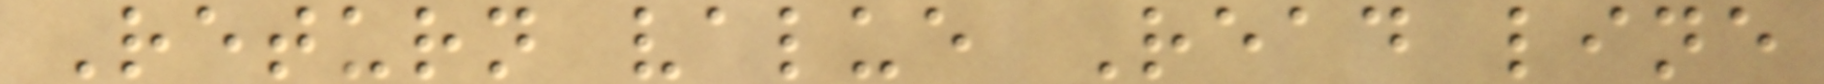Return value Read line
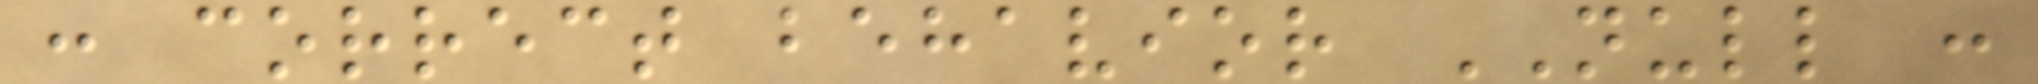: correct behavior NULL :
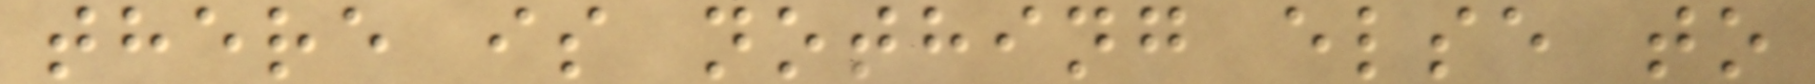there is nothing else to
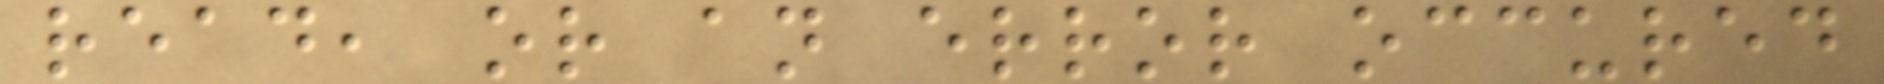read, or an error occured
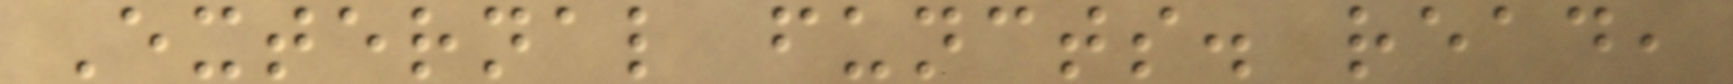External functs. read,
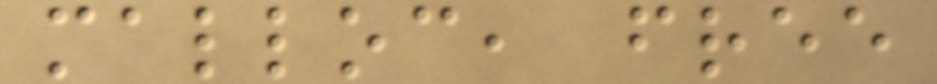malloc, free
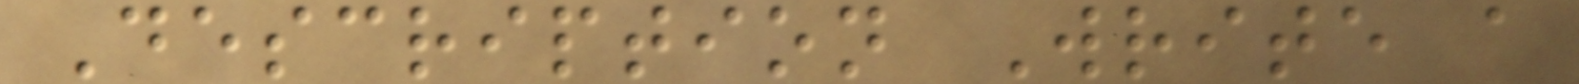Description Write a
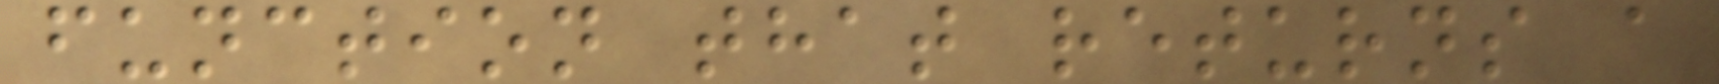function that returns a
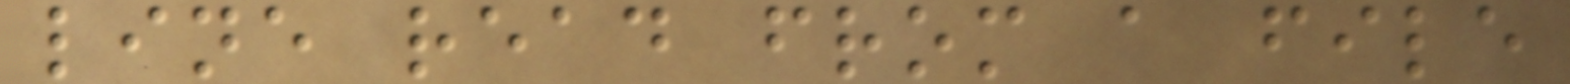line read from a file
